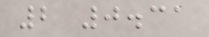2 0.31
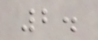2.
